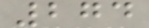274
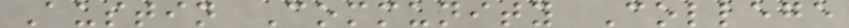Austin Community College
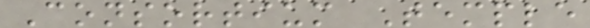Consortium Temple
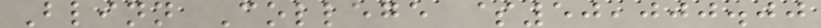Blinn College $50,000.00
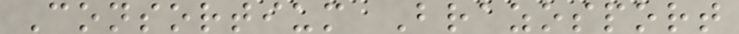Consortium Brazosport
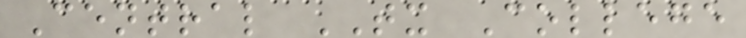Central TX College
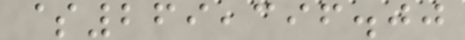$269,396.00
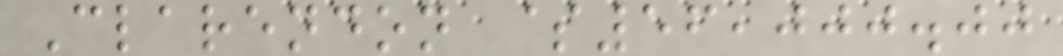Clarendon $56,000.00
